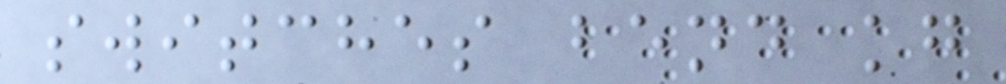switches bend kg
